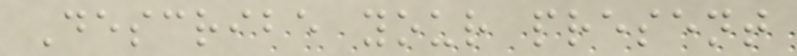Describe your present
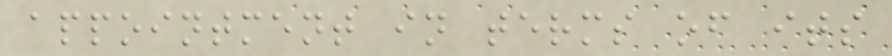appointment in terms of its
